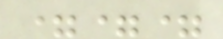===
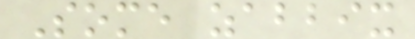Some zabbix
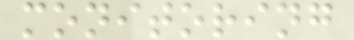monitoring
